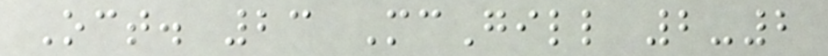Oct. 23 McGill 2-2
